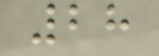28
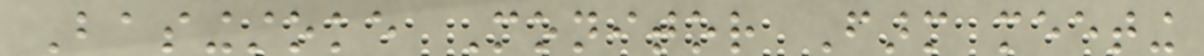Basingstoke Monitor Farm meeting
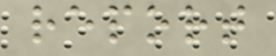report
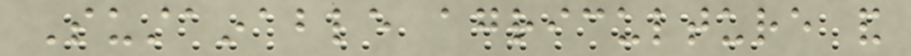Sustainable agriculture and
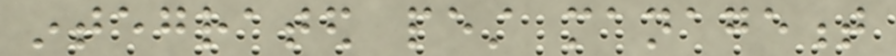integrated pest management
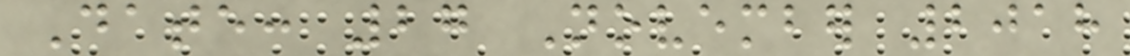Date: 27 November 2018
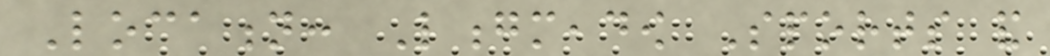Location: Longmeadow Sports and
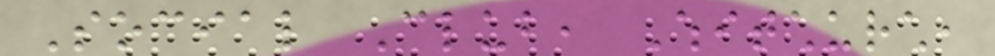Social Club, Whitchurch,
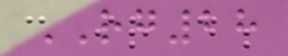RG28
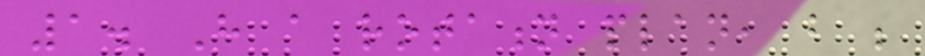1. Have a rotation plan, but be
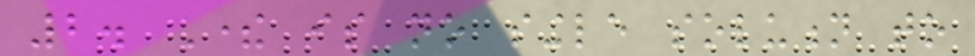2. There is no single solution to
